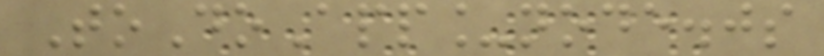ToDoApp_node.js
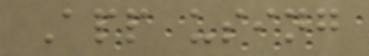App using
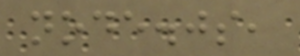node.js,
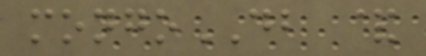mongoDB &
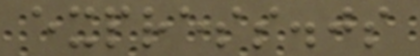express.js
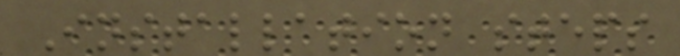Installation steps
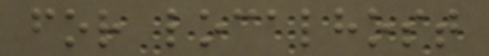for localhost
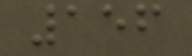156
